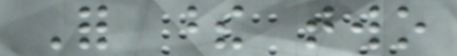For these two
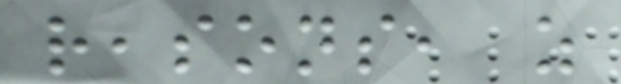reasons, as
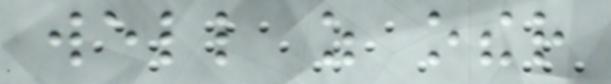well as other
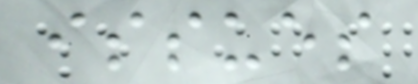issues
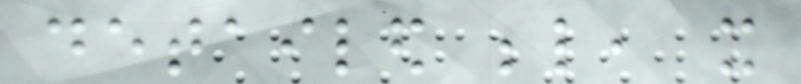detailed below, it
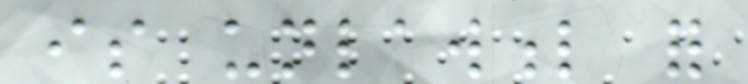is unlawful for
